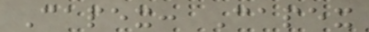Capex: Capex
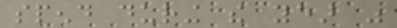spend during the year was
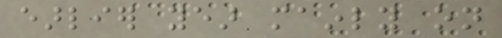earlier year mainly on
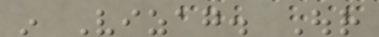in Vizag. Our
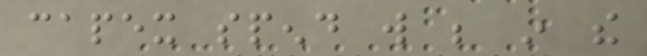capex spend will be in the
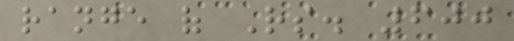range of Rs. 600
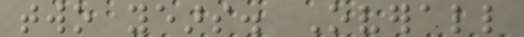two years. Overall
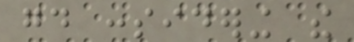good considering the
